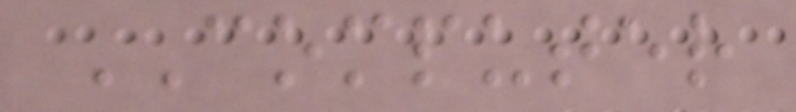COMPUTER
